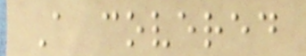A covered
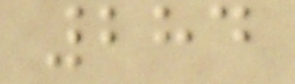284
